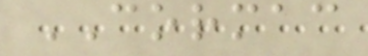CORMAC
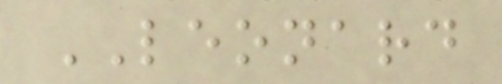LEONARD
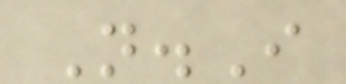N.I
